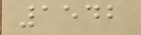1542
